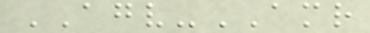AGV-AMR
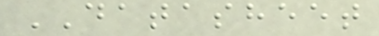DATASHEET
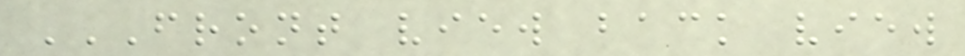FRONT VIEW BACK VIEW
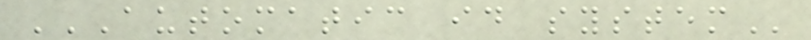AUTOMATIC ID SYSTEM
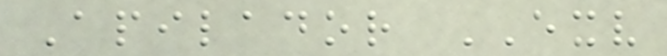Apilador EXV
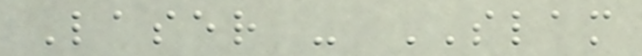Laser - SLAM
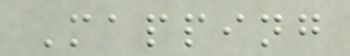Mapping
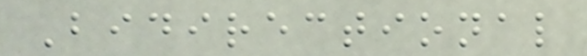Bidirectional
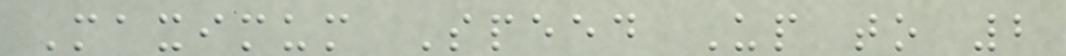Maximum Speed Up to 2
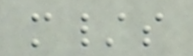m/s
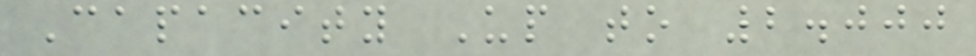Capacity Up to 2.000
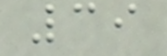39
